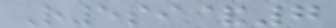R5si&7
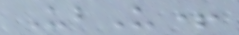UbU+
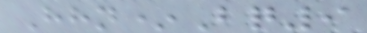Hhn*Bq9
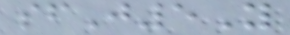sfJ5Y
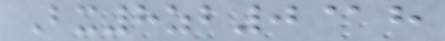Bx8zb0@h
